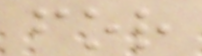for
